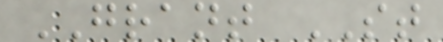GRANT ST
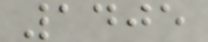1405
